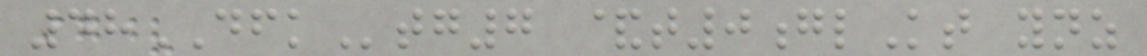48DFKtg7 &t0glKt ynz
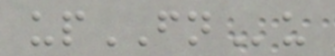upFNu
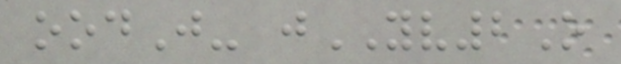oodJ- jYV2O
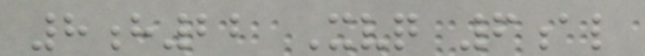8h22 Xvq 6al
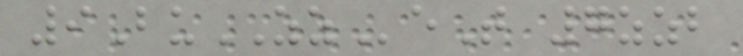9BuZZeT 7zzb
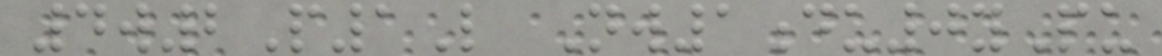4w2P1L Nw1du0yPu
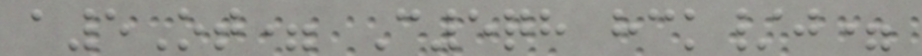a5Ot= C5qh hck/j=
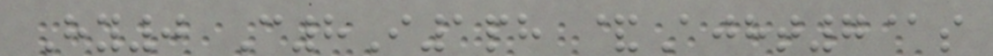Hy0 C8I1ph &Ajht7@s
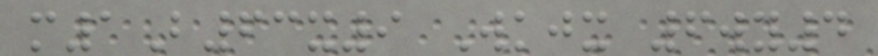m1B63x9 Wkjx 6wy4
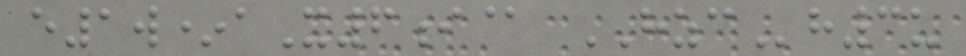e1w*aX6i@ HZCh3u
